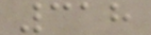318
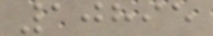10895
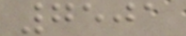7501
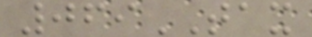069TAX
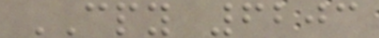CPY 6203
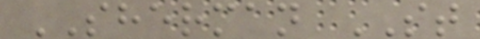SHERMAN ST
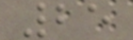25
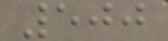500
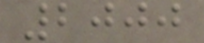2000
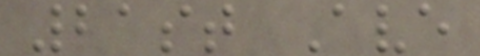21st Ave
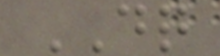DQ
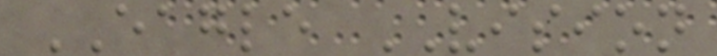EAGLE VISION
